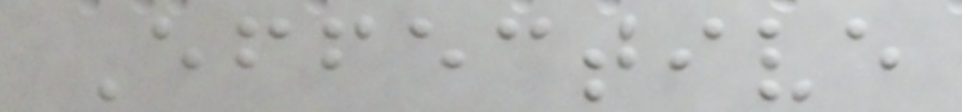Effective
